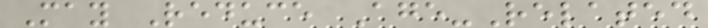May Reduce Age-Related
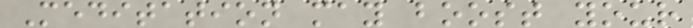Meditation may boost your
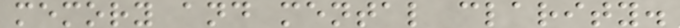memory and mental clarity.
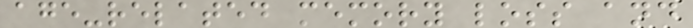age-related memory loss and
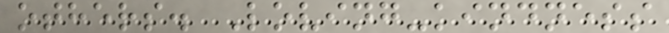others. Loving-kindness
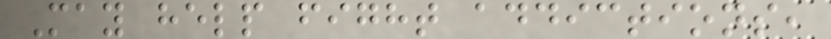May help fight addictions,
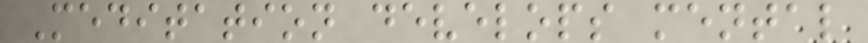Meditation develops mental
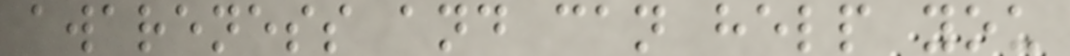awareness and can help you
